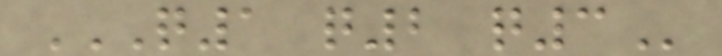Q1 Q2 Q3
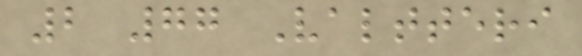2 77 Valtteri
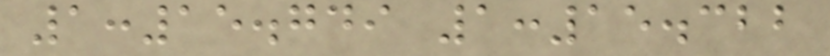1:15.749 1:15.322
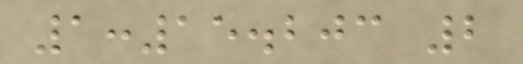1:15.203 2
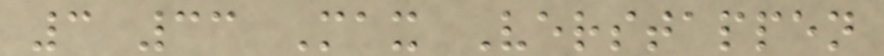3 33 Max Verstappen
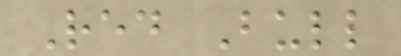Red Bull
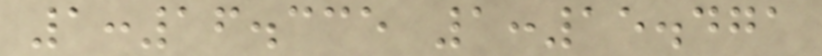1:16.335 1:15.471
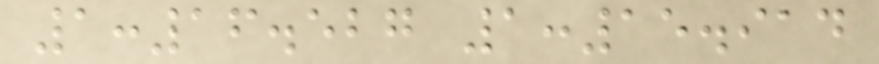1:16.527 1:15.914
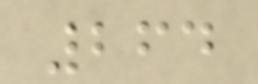264
